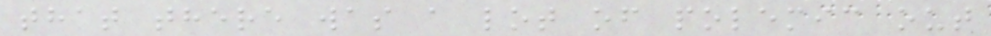that there was a lot of polemic out
